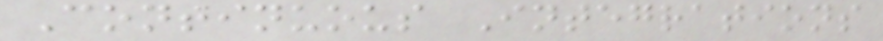Continuous Integrations
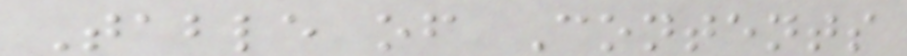Table of Contents
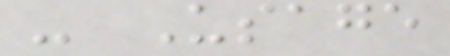- Usage
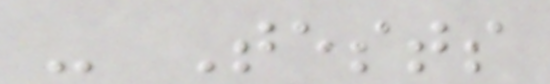- Tests
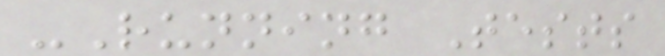-Running Tests
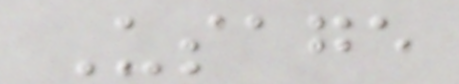Usage
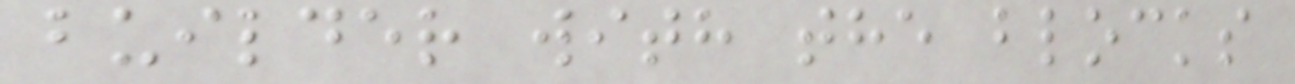builder with the blocks
